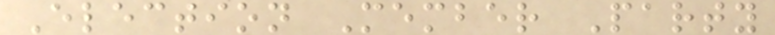Election Member Party
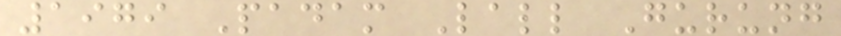1979 Padam Lall Gurung
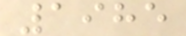1985
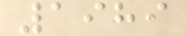1989
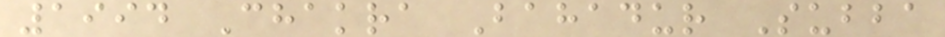1994 Chakra Bahadur Subba
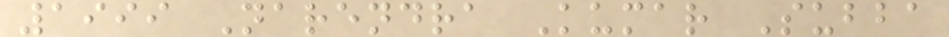1999 Narendra Kumar Subba
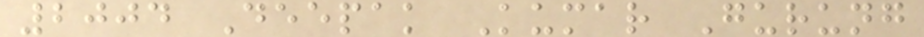2004 Deepak Kumar Gurung
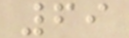69
